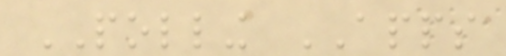POLLING APPS
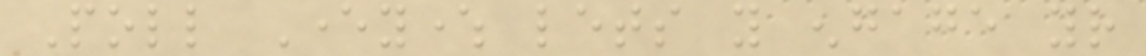Poll Everywhere lets you engage your
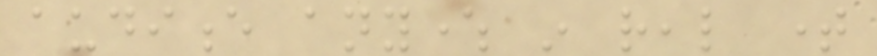audience anywhere in real time
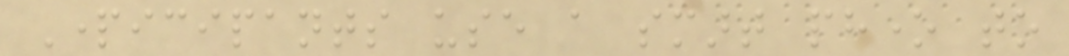Participants use a smart phone to
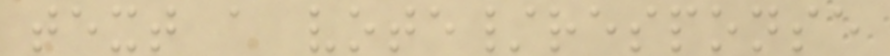text a vote/response
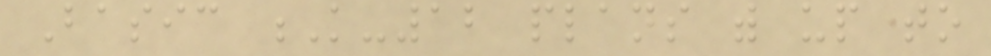Basic K-12 plans with up to
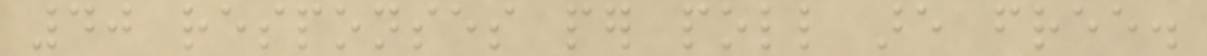40 responses per poll are free.
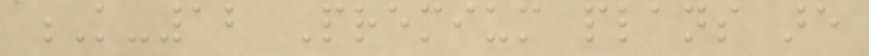K-12 Premium plans are
